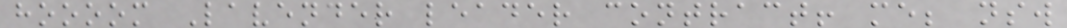hoooom Lavender leader contract! me; nsw
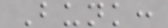Bunk:
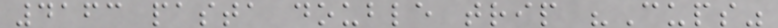4163 pasta double trip "Cups"
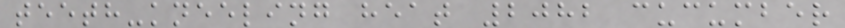teeth-kneeling heat 2082 cucumber
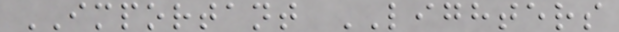IMPORTANT LIGHTERS
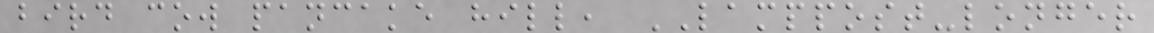bird cow pancake hill, LAMPPOST-longer
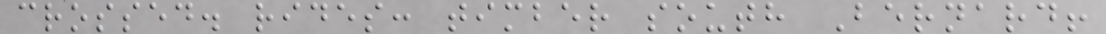crossed. rides: timber south Bernard!
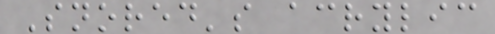Snored's acrylic
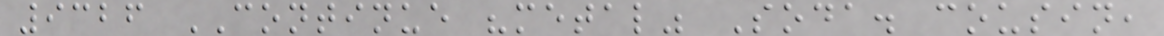9326 CONTINUE "metal" Soda. cousin,
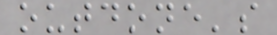outdone's
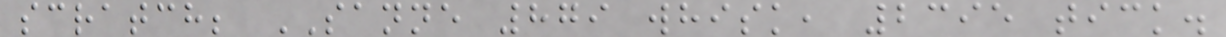scratch; SANNE 879 whisk, 2395 tick.
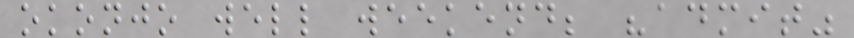okonjo well weekend; "admit"
